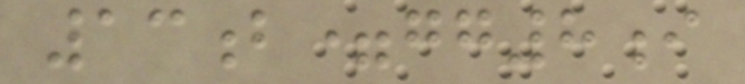13b=gg8i
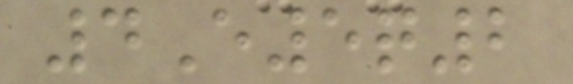4E5q2
